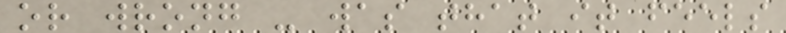or wrong - was that it feels
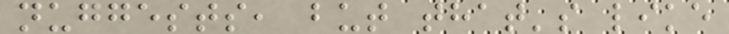nuggests, but that's like
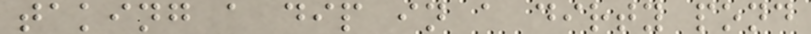taking a dip in a dirty pond
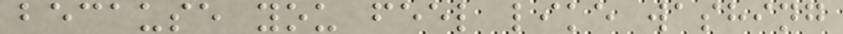because you feel like washing
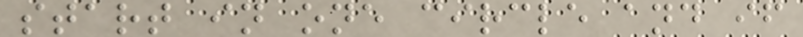start in one circle and if
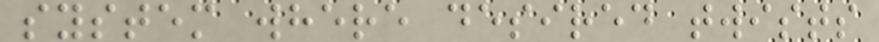system where desired twists
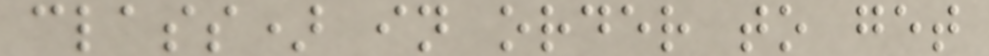class) in order to get
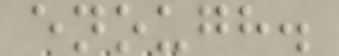enough.
